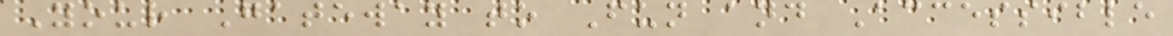Your Gateway to Fun and Accessible
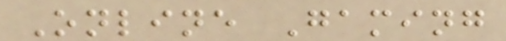Online Gaming
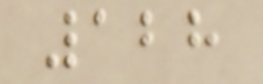128
